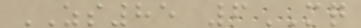ZS85 6MQ
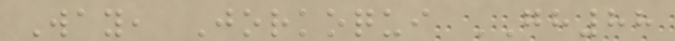Way, Jorkoqui GH88
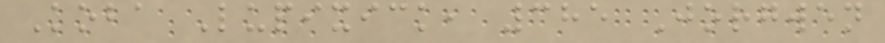Koba Lupixick, 385 Jorgwen
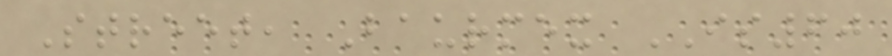Street, Baurmex IS60
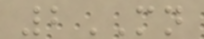2MN
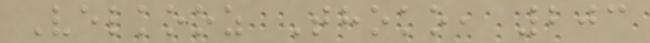Velkooz Thoko, 203
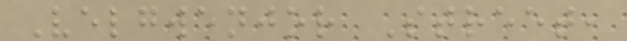Velgwenjor Street,
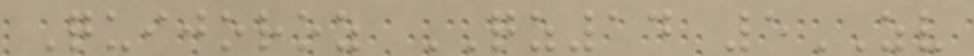Quijoroz QZ14 5ZV
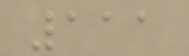111
